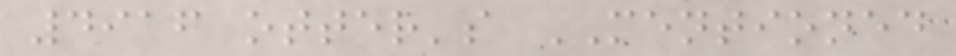4916 otter's MENTIONED
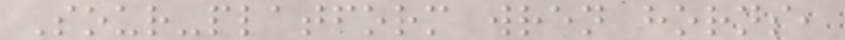Sour-platform wren horns,
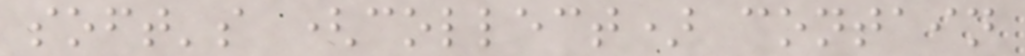soft's (collect) contain
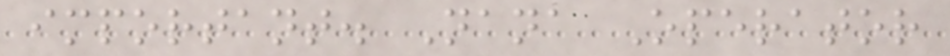important. Nana Operator
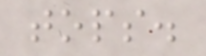tops.
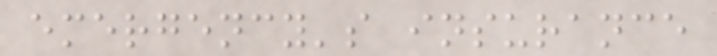emergency's insurance
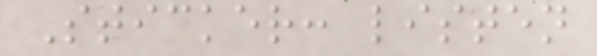Sticker: listen
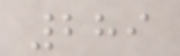289
